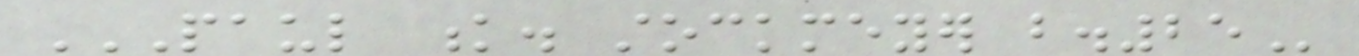PAUL K. STOCKMEYER B.25
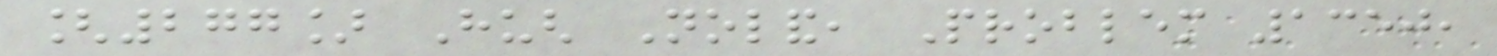[277] Hugh Noland, Problem 1350,
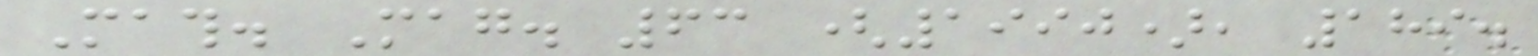Math. Mag. 63 (1990), 189.
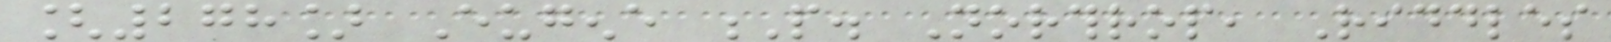[278] Eugene P. Northrop, Riddles
